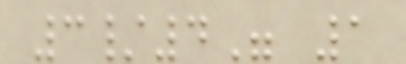3/4" 1
